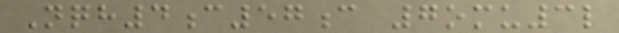Nqh4c57c 7omu3l
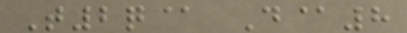T2q@ D@8
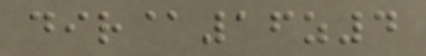dir@16z4
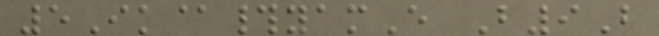5Ik@#yamE B9B
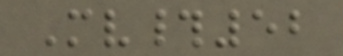Mv#52
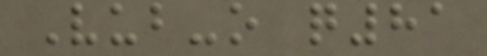Vub-o q81
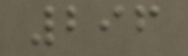296
